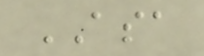ASA
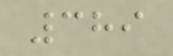389
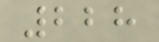228
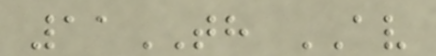11TH AV
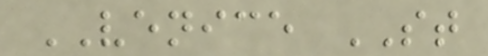VENICE ST
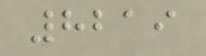8219
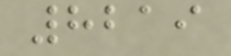8219
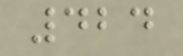424
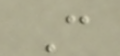C
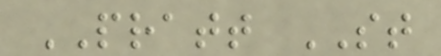PRATT ST
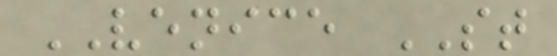VENICE ST
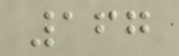167
